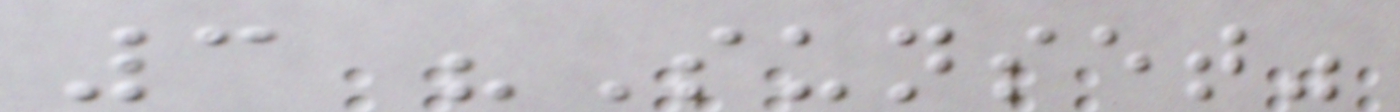3 "Sunset"
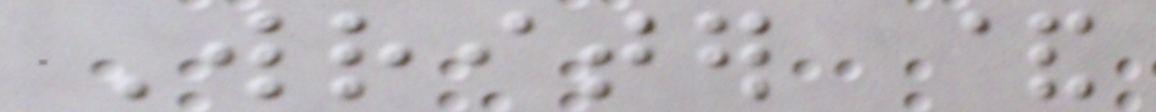Writer &
